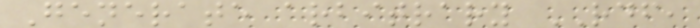Generate arbitrary RDF,
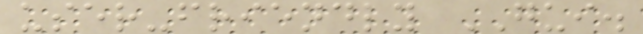user-friendly GUI.
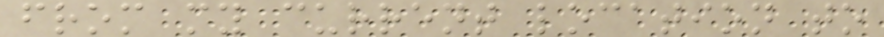from my current location to
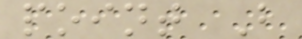point B
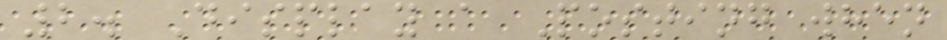2. Display a Posting when
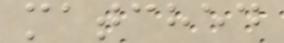matched
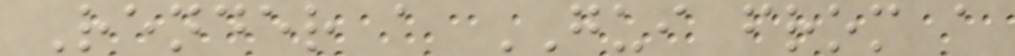Render a GUI from a
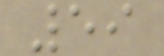59
